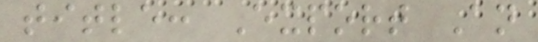title: Export An
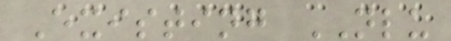Existing NLU
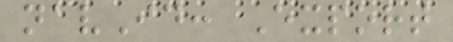navId: Export
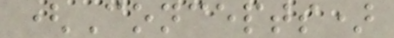(Concepts)
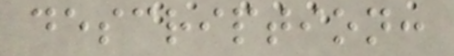description:
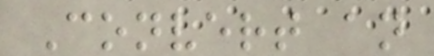Convert an
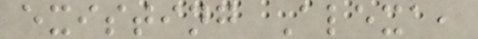existing Alexa,
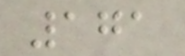171
